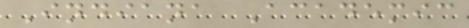Indiana Academic
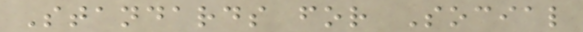Standards for Social
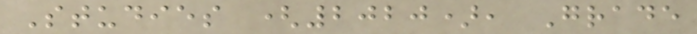Studies (2020), Grade
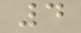4
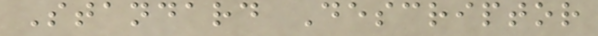Standard Descriptor
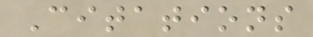Citations
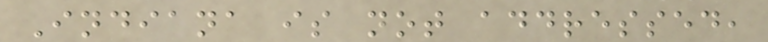Indiana is not addressed,
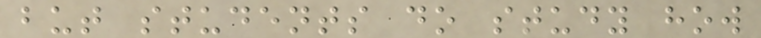but students do study how
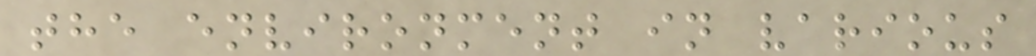the environment in various
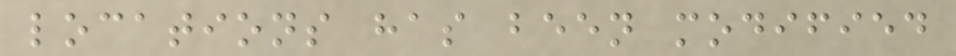locations has been modified
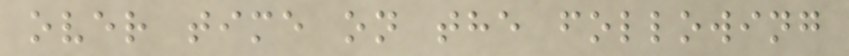over time on the following
